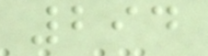294
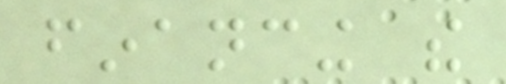financing the
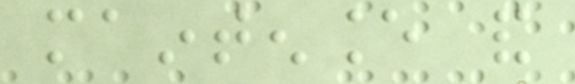maintenance and
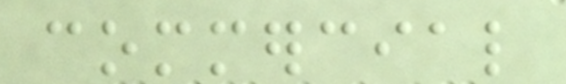commercial
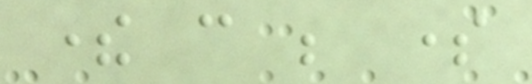there can be some
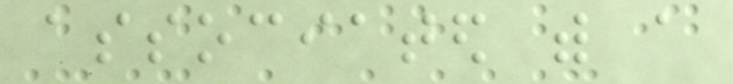associated with a
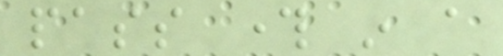pass through in a
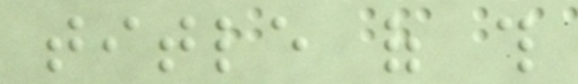title of this
